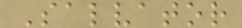Salvator
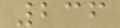236
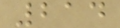214
